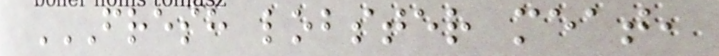FRESH LOBSTER MEAT,
